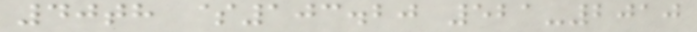40th $103.20 521-2010
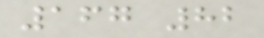167 82
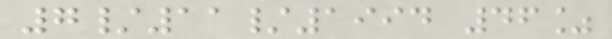7/11/1994 46%
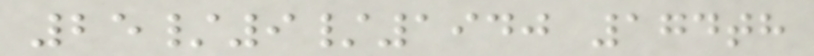25/9/1940 174th
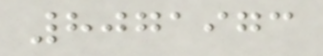8071973
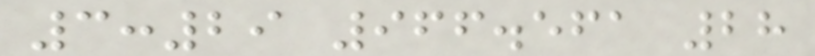3:29 966.561 28
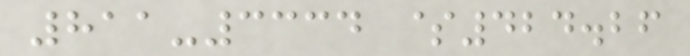811-3334 $424.26
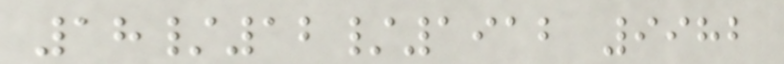18/12/1912 9982
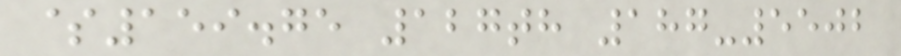$159.75 127th 187-5502
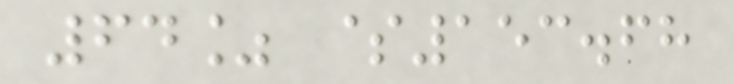64% $153.68
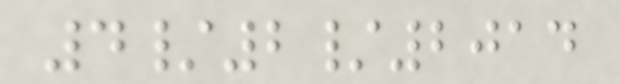4/2/2014
